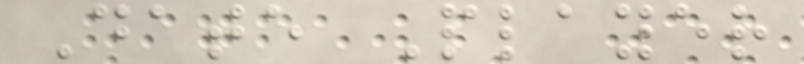Date Player
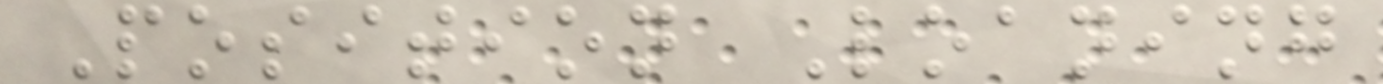Position Loaning
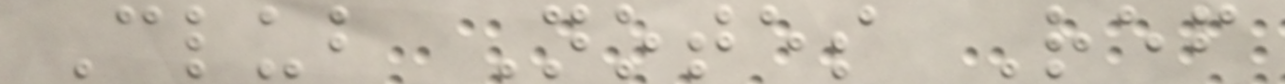Club Notes Ref
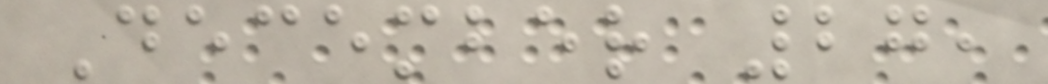December 27,
